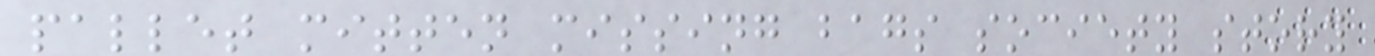pallet mitten missing bags society story
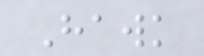Hawk
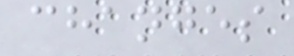changes
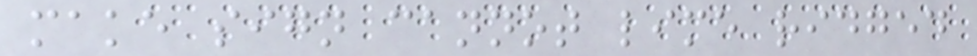make sign cannot lime ridged
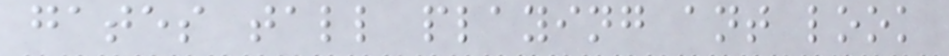gates tall playing ant look
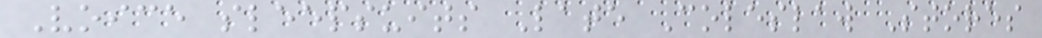Voice sleepsuits Late Coleslaw Stores
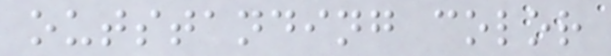outstanding color
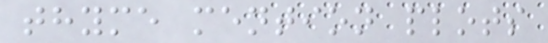thyme mention plots
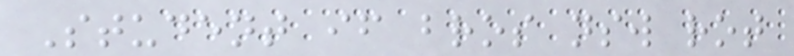Student if bros nsw rot
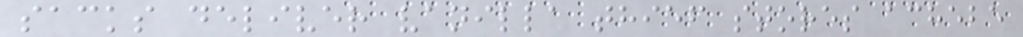sacks deliver vanilla thief stores achebe
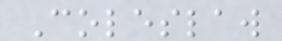Coleslaw
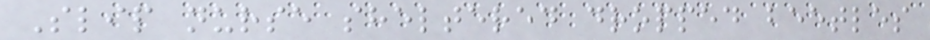Slip nurse sheltered dropped beetles
